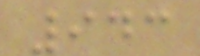943
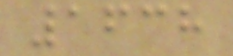1638
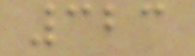323
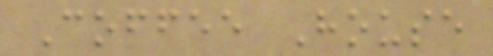Coffee House
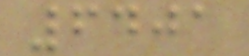6401
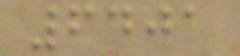6401
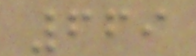669
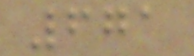671
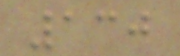130
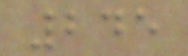245
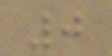0
